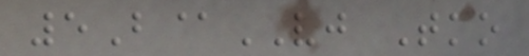5B@VJ Tko
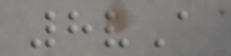8vA
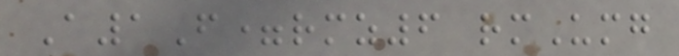A1F=rmz6 rmUmg
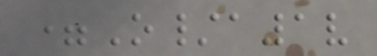=O/a1v
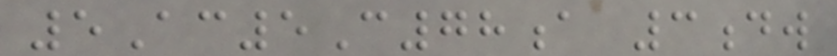5Ac5C78a 3dw
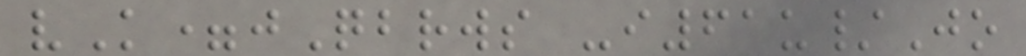vK=jQbrws -i61u/Jo
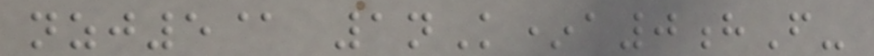nzj5@ 1nK*a0hF-
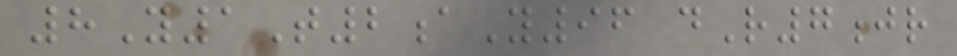8Y1T2aY96 dR7jr
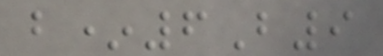b*6B9
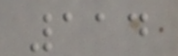114
